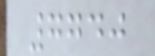7740
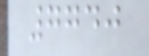7740
